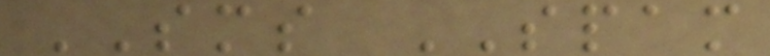SMS SPAM
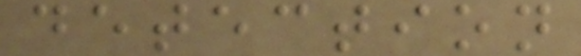detection
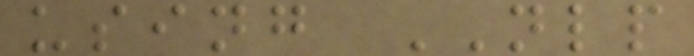using NLP
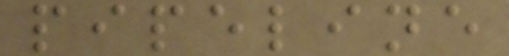pipeline
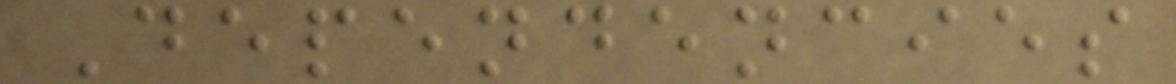Dependencies
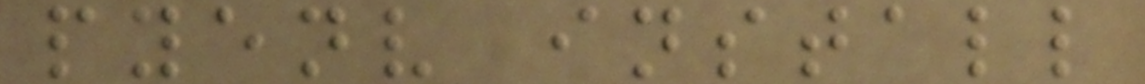pyenv install
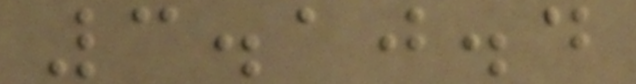3.10.4
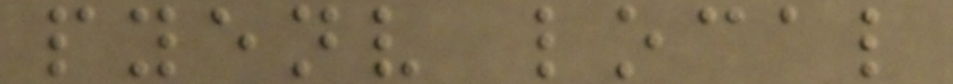pyenv local
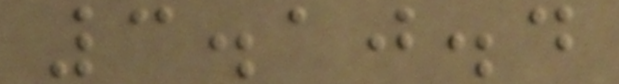3.10.4
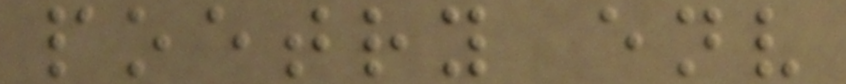poetry env
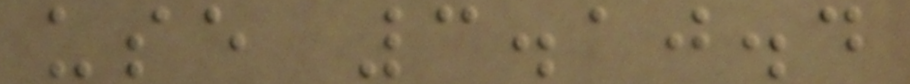use 3.10.4
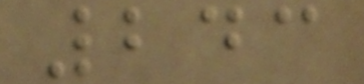243
